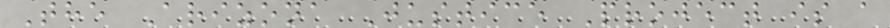The Arizona Justice Project is a
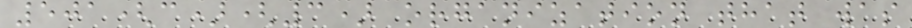501(c)(3) organization that was
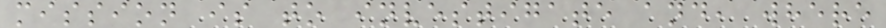mission is to investigate and, where
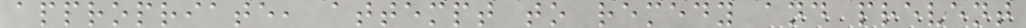appropriate, attempt to remedy and prevent
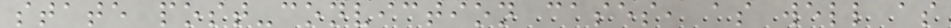state post-conviction cases, as well as
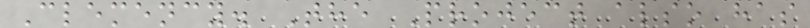Clemency. The Project also has
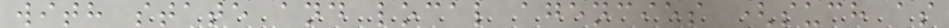with state and local agencies (such as
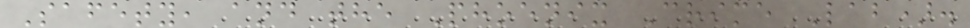Safety, and the Phoenix Crime Lab).
